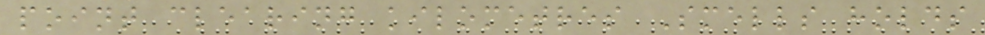point clearing kilometres Smells holds
